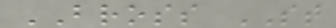BROSS ST
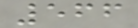566
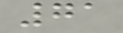71
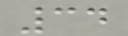34
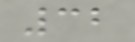32
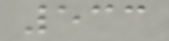533
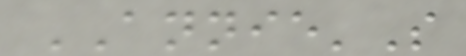ANNIE'S
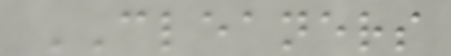CLEANERS
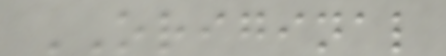ORIGINAL
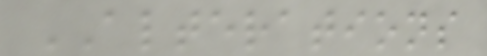ALTERATIONS
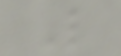L
